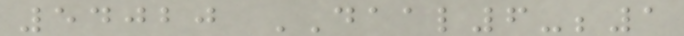54020 DAAL6-;1
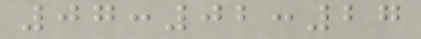07:02:27
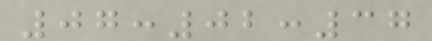07:02:37
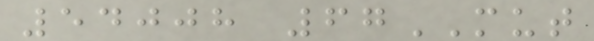54008 67MUT
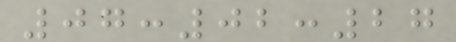07:02:27
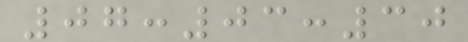07:03:30
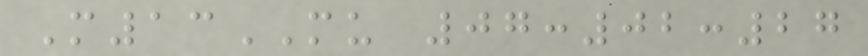M13MU 07:02:27
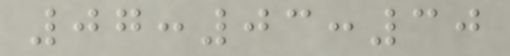07:03:30
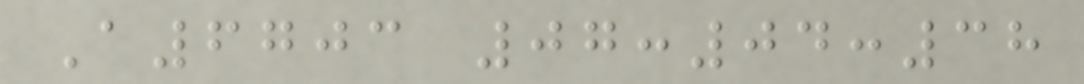A6703 07:04:38
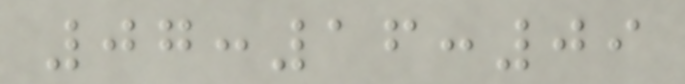07:16:09
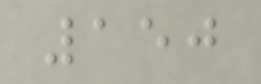150
